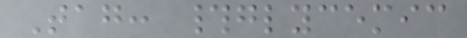Tag: #glycemic
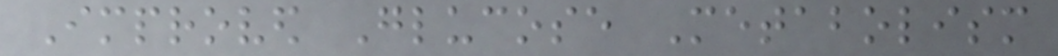Improved Glucose Metabolism
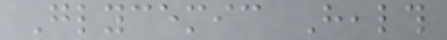Glycemic Health
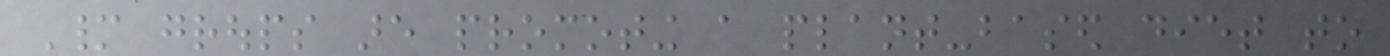Many groups are promoting a plant-based diet to
